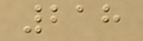218
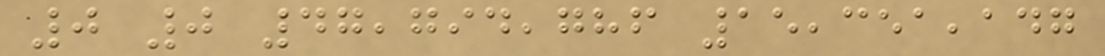0 0 47,794,786 15,351,147
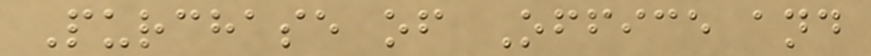Purchase of Office and
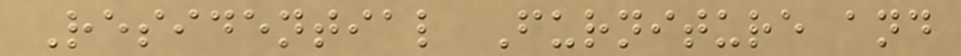Residential Furniture and
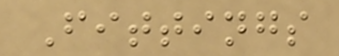Fittings
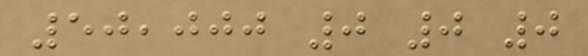50,000 0 0 0
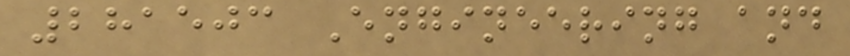281503 Engineering and
